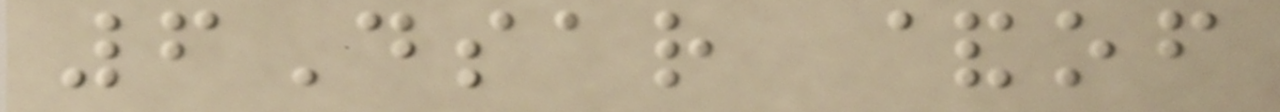6Dsar &of
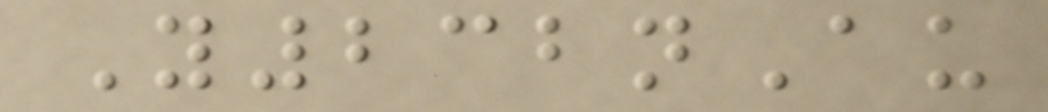Y232nAu
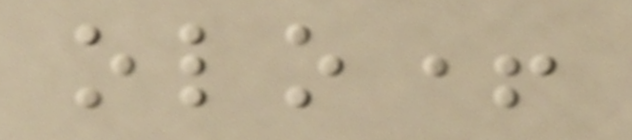olo+
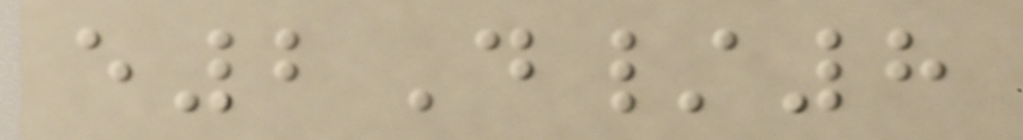e2D/8
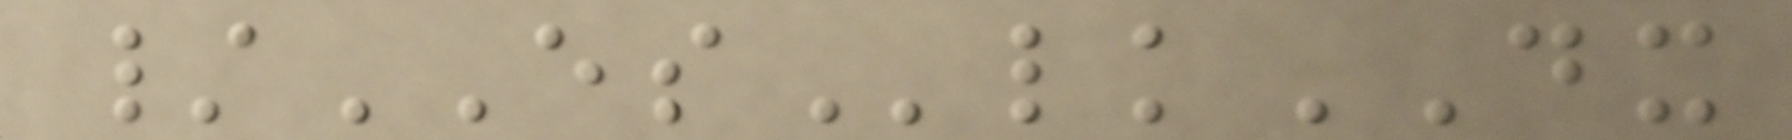/ESlkDX
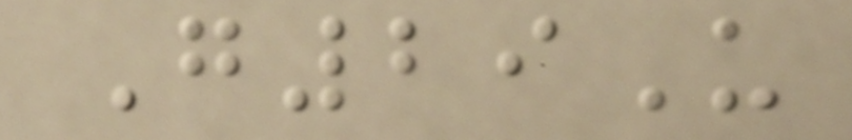G29U
